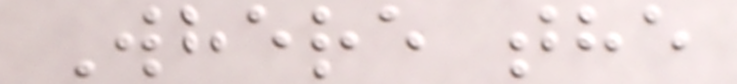Where the
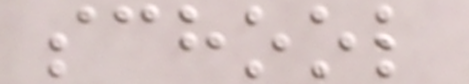school
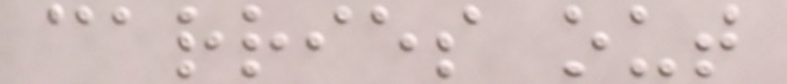carries out
